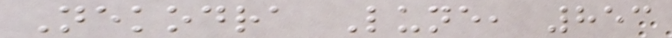Nekodra Lune, 853
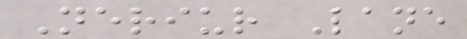Neriur Lane
